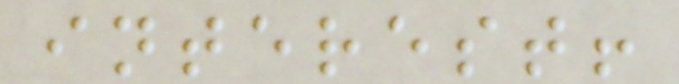interest!
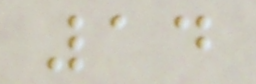14
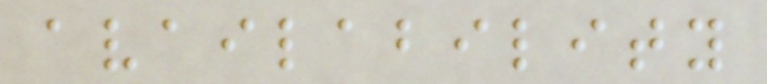availability
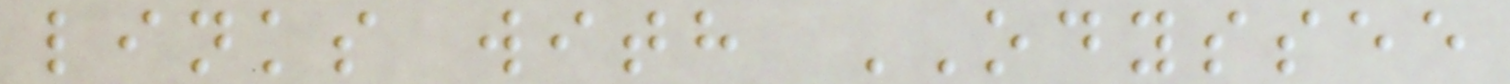links with ODYSSEE
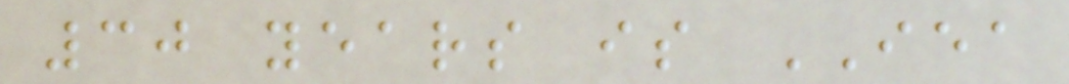30 years is IEA
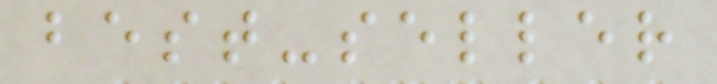best-seller
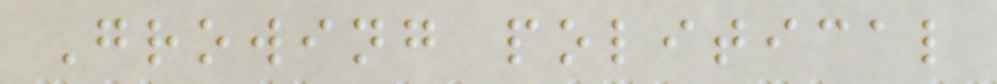Growing political
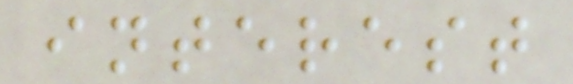interest
